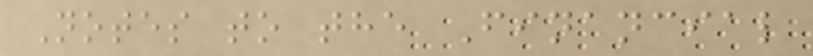Notes to the Financial
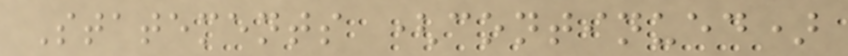Statements (continued)
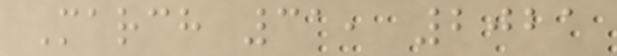March 31, 2021
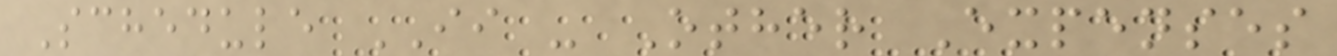Schedule II - Other Expenses
